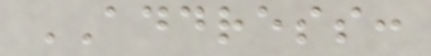ADDRESS:
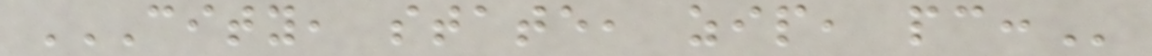CITY, STATE, ZIP, PC:
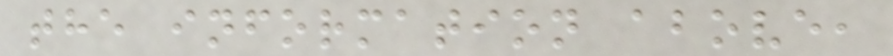the information above,
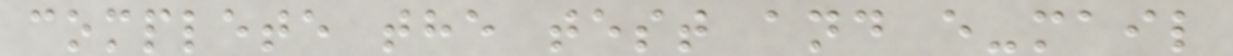complete the test and e-mail
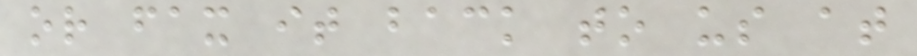or fax it back to us at
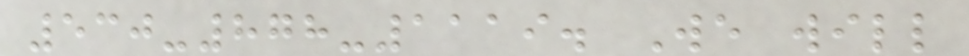530-878-1119. We will
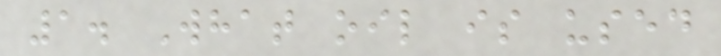1. What oil is used
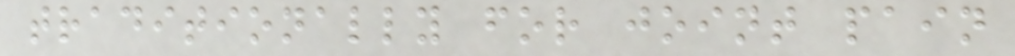traditionally for joint pain
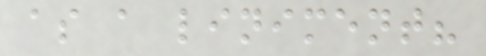as a liniment?
